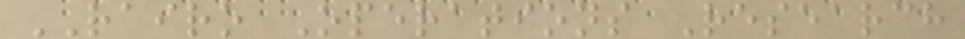RAIRO Operations Research
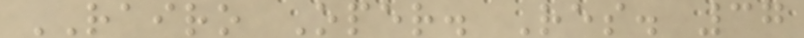RAIRO Oper. Res. 37
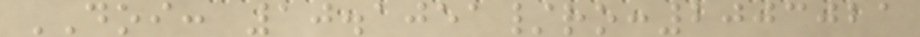DOI: 10.1051/ro:2003021
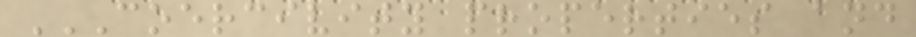COERCIVITY PROPERTIES AND
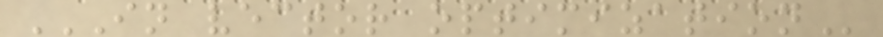IN VECTOR OPTIMIZATION
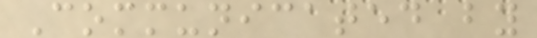Communicated by
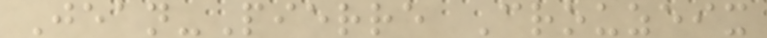Jean-Pierre Crouzeix
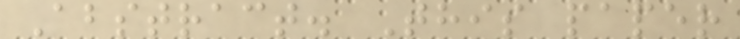Abstract. This paper
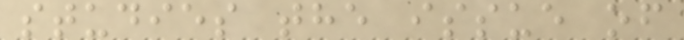studies the issue of
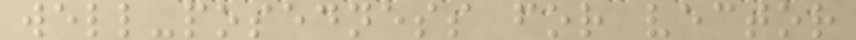well-posedness for vector
